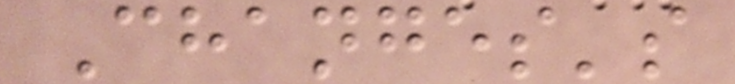Changes's
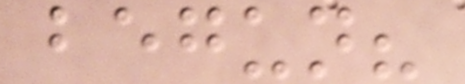begun?
